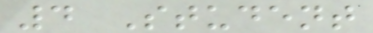4 Student
